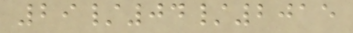29/04/2015
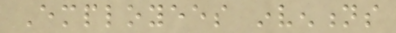Employees inventions
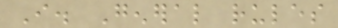I. General rules
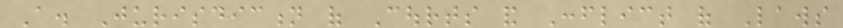A. Jurisdiction of Courts and Conflict of Laws
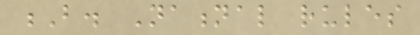B. National rules
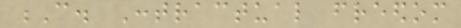C. Contractual freedom
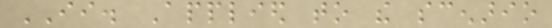II. Applied to the scenario
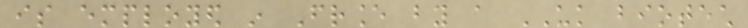is employed in France by a UK biotech
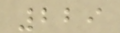229
